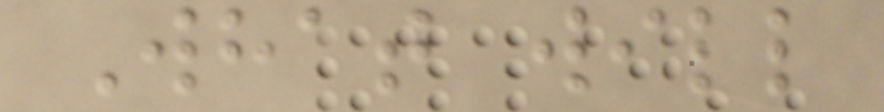What will
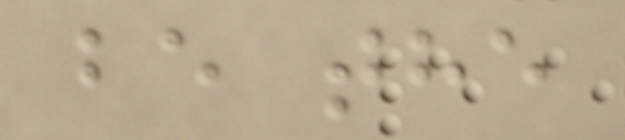be the
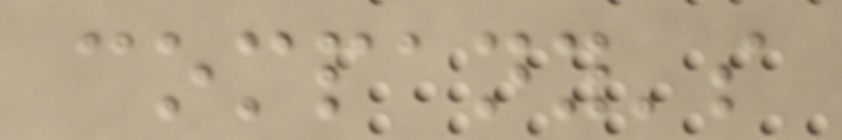company's
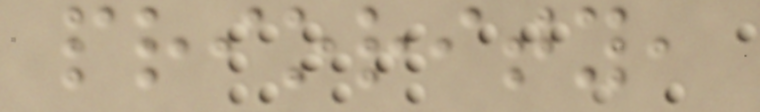priority,
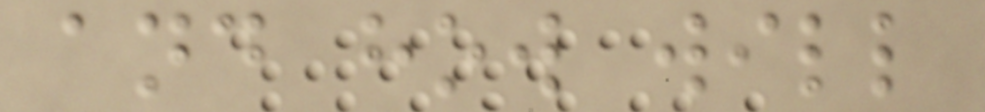and how will
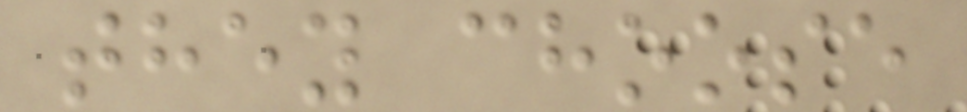they choose
